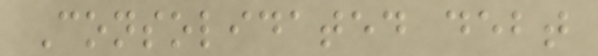Consolidated debt
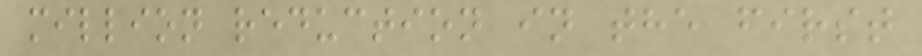million reduction in the first
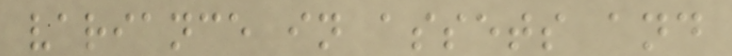variance in assets and
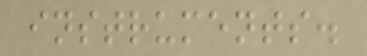instruments.
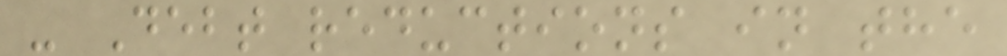- Debt reductions in the
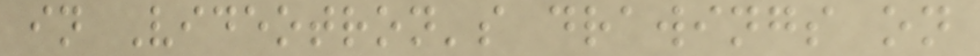in Videotron's drawings on
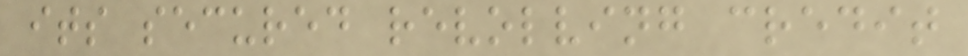its secured revolving credit
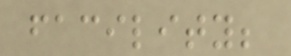facility;
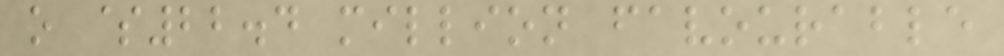o $22.4 million favourable
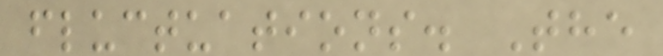fluctuations. The
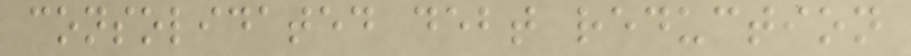consolidated debt reduction
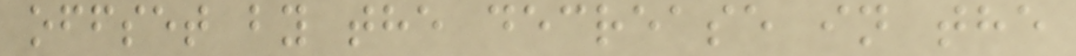offset by the decrease in the
